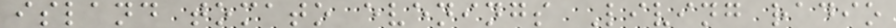island tomato evenings Living radio
